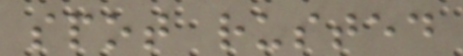spot rusted
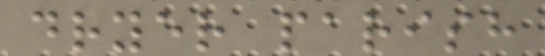dryer parish
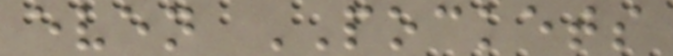even POCKETS
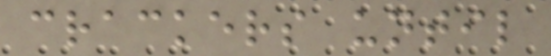crackers until
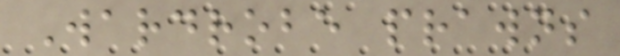Wardrobe prawns
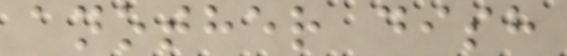another dish
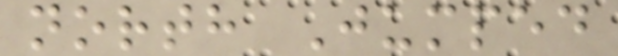north Jumped
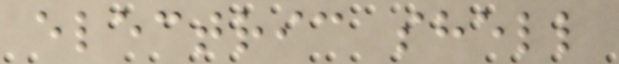electric shell
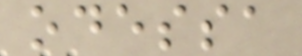odessa
